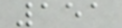151
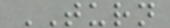TURN
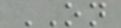ON
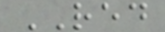RED
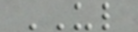UL
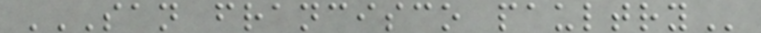SAN FRANCISCO PAULTRY
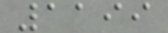1199
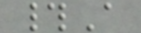#A
